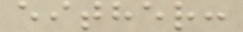either:
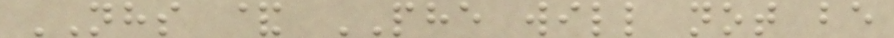NHS & PHE will not be
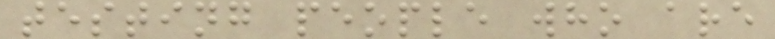testing people who are
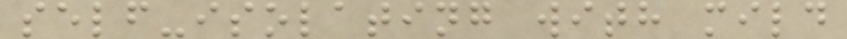self-isolating with mild
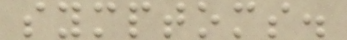symptoms.
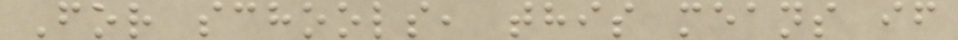For schools, this means if
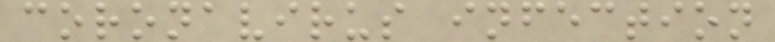coronavirus infection
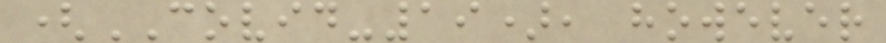(COVID-19), however
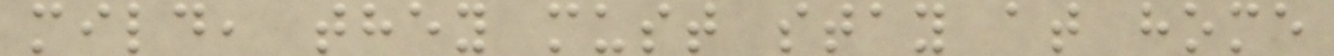mild, they must stay at home
